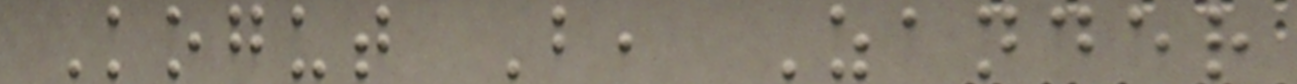Kogut B, Zander
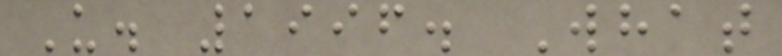U. 1996. What
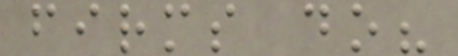firms do?
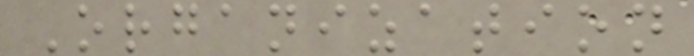Organization
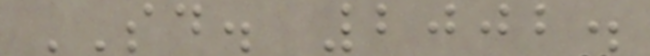SD. 2002.
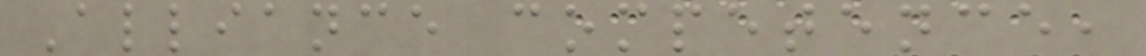Alliance competence,
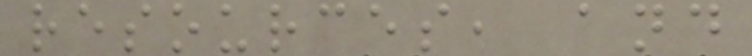resources, and
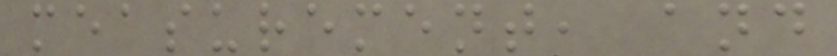measurement, and
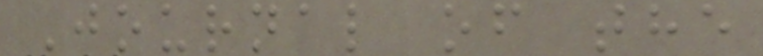Journal of the
